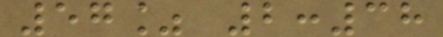57% 2:38
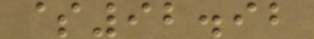$92.92
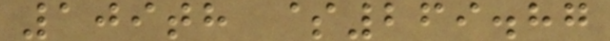109th $269.87
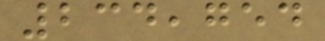234,754
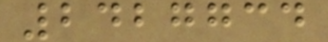2427734
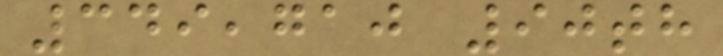349,710 90th
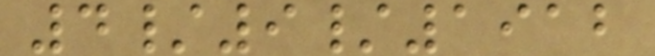4/9/1912
